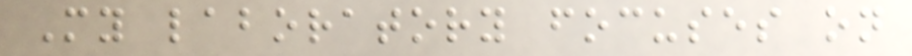My laboratory focuses on
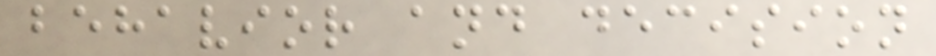behavior and decision
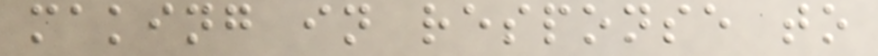making in response to
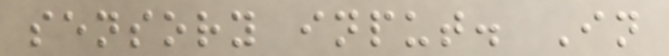sensory input. In
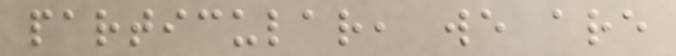particular, we are
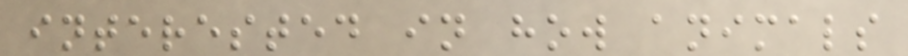interested in how animals
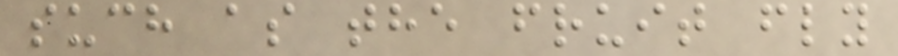such as the fruit fly
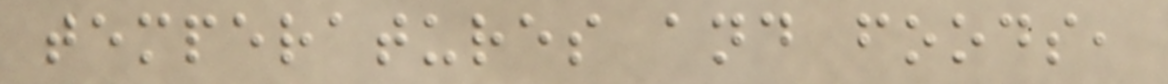temperatures and foods,
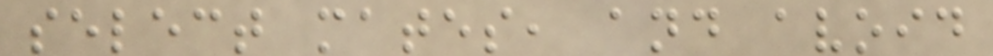select mates, and avoid
